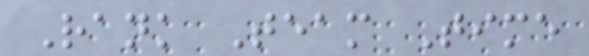Rank Team Time
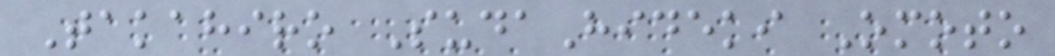Takahiro SudaHideki Omoto
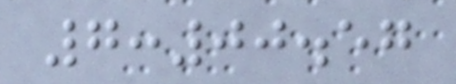7:00.57
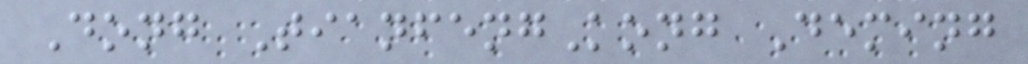Dong TianfengKong Deming
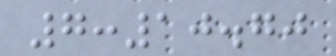7:10.70
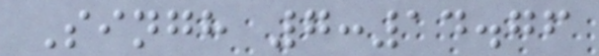Singh 7:14.76
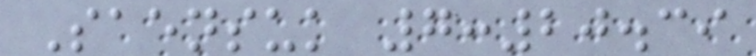Saensuk 7:20.39
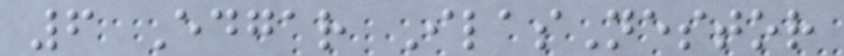6 Edgar IlasNestor
